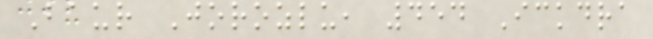Baur Jorozlu, 454 Ickdra
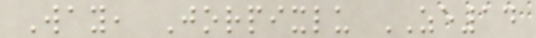Way, Jorpixlu ZE14
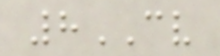8CV
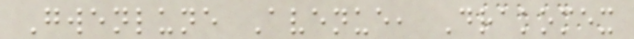Gwenlune Avenue, Drakomex
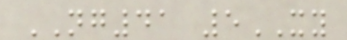NG41 5XY
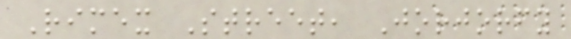Rimex Street, Jorjorfy
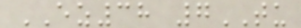EZ38 7TU
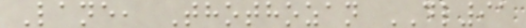Lane, Thothozan DL91
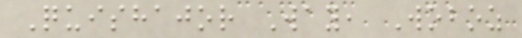Quishajor Way, Woboz
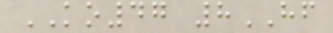KO47 8HF
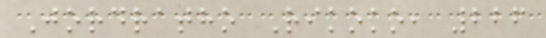Jordratho Rikoko, 226
